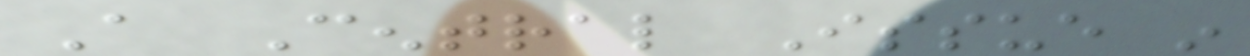A Central Issue in
